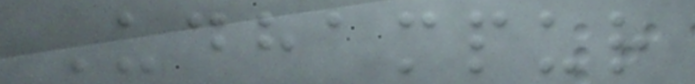Udhampur
